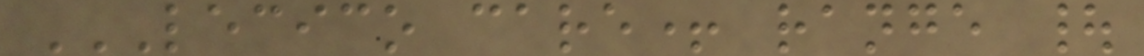LECICO CARE+ RANGE |
